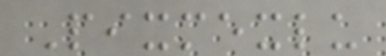Pixmexlu
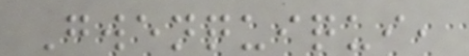Gwenquiqui,
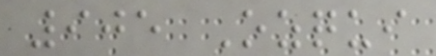905 Ozqui
